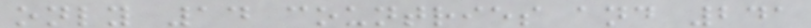only 14 countries and 241
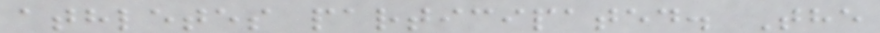athletes participated. The
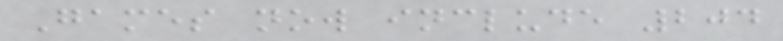Games now include 204
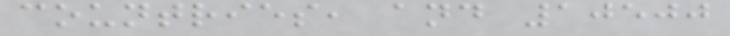countries, and 10500
